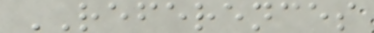REFERENCES
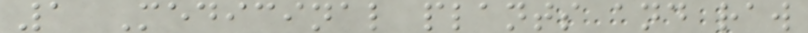1 Medicinal plants and raw
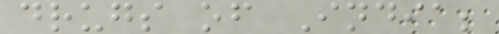drugs of India;
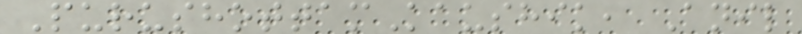PurushottamKaushik, Anil
